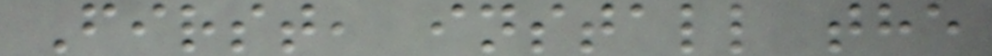First, install the
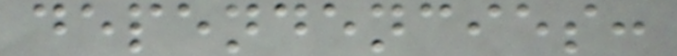dependencies:
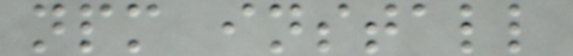npm install
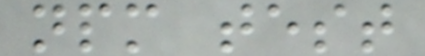npm test
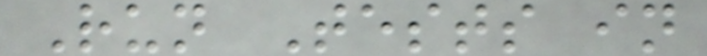Run Tests in
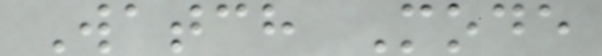Watch Mode
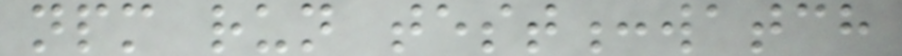npm run test:watch
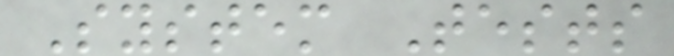System Tests
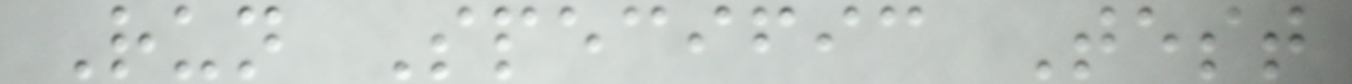Run Specific Test
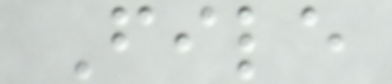File
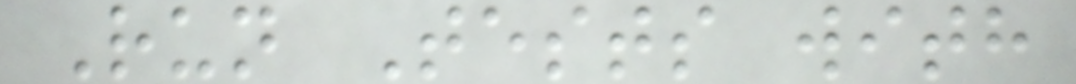Run Tests with
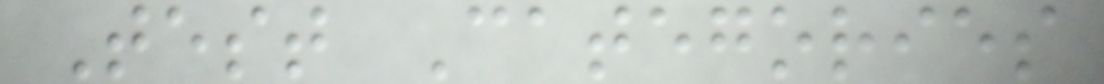Test Categories
